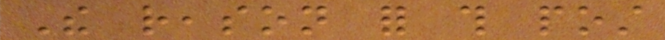The reason for this post
